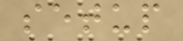setup
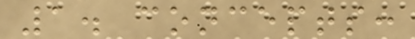1. concepts:
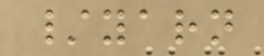/yarn
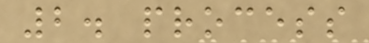2. process
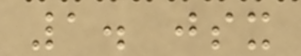1. jsx
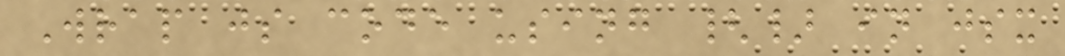Wrap js code using {} in jsx
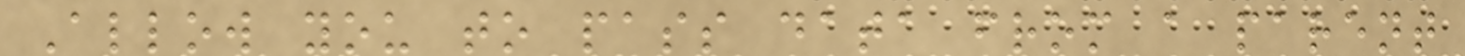Allow you to pass data from a parent
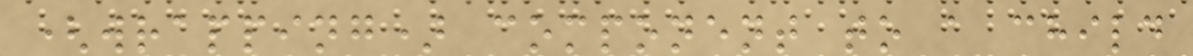(wrapping) component to a child
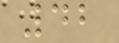42
